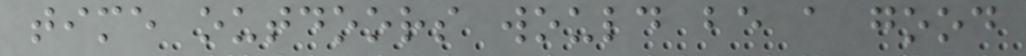time outdoors would be a good
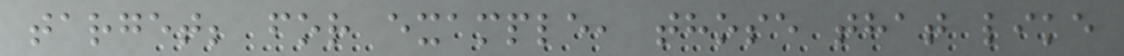target; for example, those that like
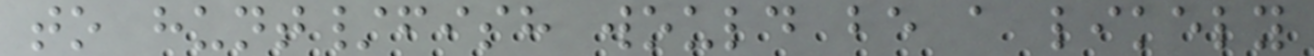to hunt/fish would be a likely
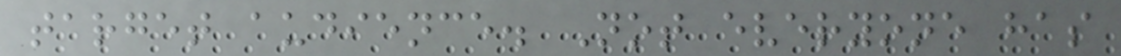target audience. Not everyone has
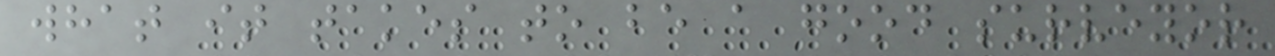what it takes to be a good surveyor
